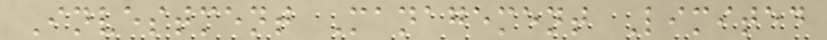Investment Management Limited
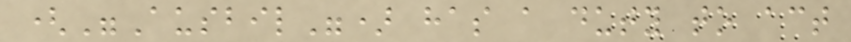("Ausbil") has a duty to act
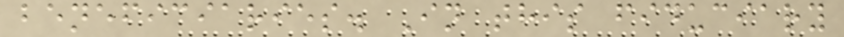beneficiaries. In this fiduciary
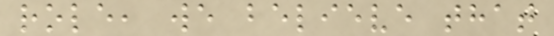role, we believe that
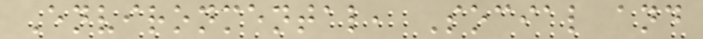Environmental, Social and
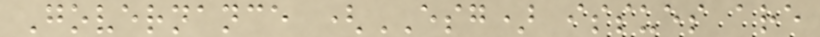Governance (ESG) issues are
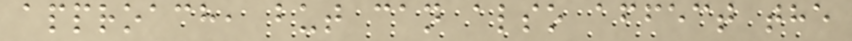approach, but can also affect the
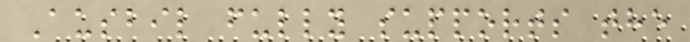Ausbil fully supports the
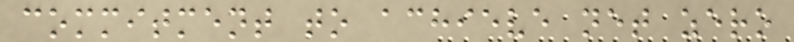commitment to achieve net zero
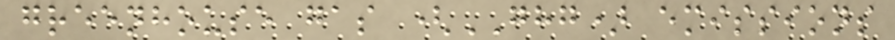greenhouse gas (GHG) emissions
